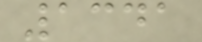1341
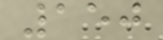150
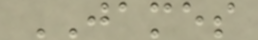JAMES
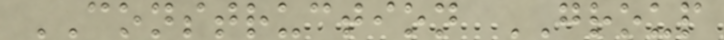CONSTRUCTION GROUP
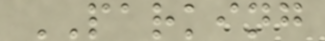PARKING
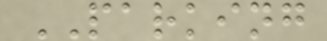PARKING
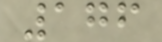176
